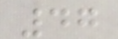47
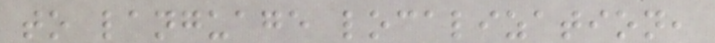to language localization,
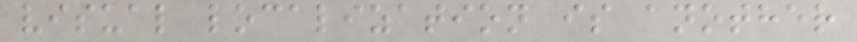visual localization is another
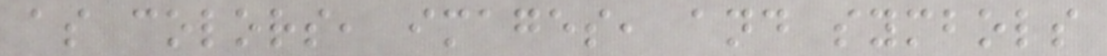as colors, images, and symbols
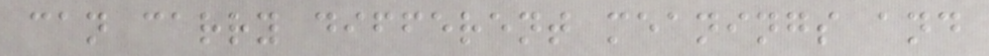can carry different meanings and
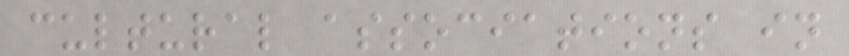cultural associations in
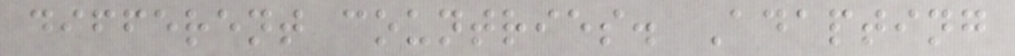different countries. Adapting
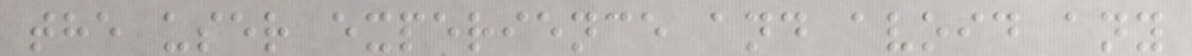the user experience and avoid any
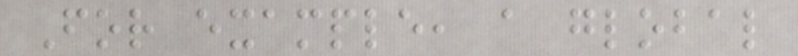For example, a global
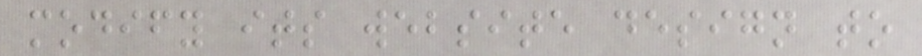modify its website design to
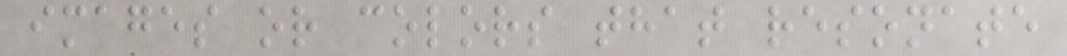images or colors that resonate
